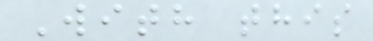With this
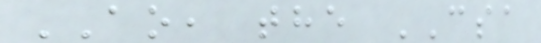AO, the CSA
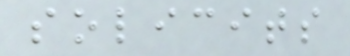solicits
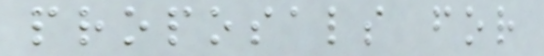proposals for
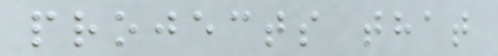projects that
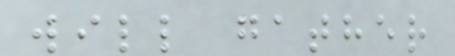will gather
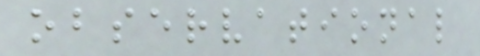observational
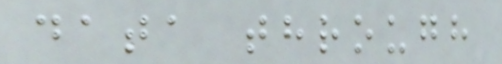data through
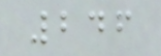246
